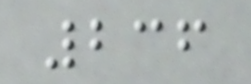236
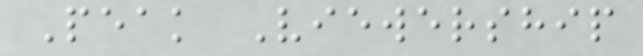Peak Viewership
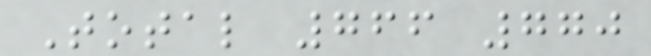Total 766 770
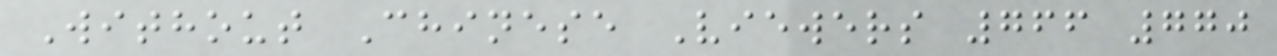Without Chinese Viewers 766 770
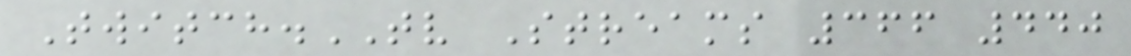Twitch.TV Streams 366 440
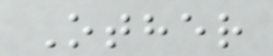Other
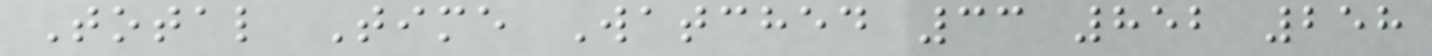Total Time Watched 33 852 258
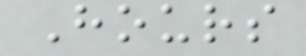Hours
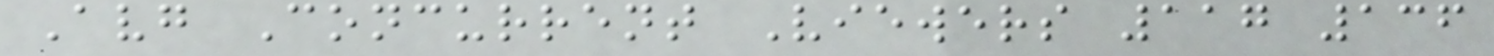Avg Concurrent Viewers 117 136
